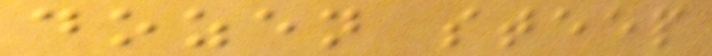dozen steep
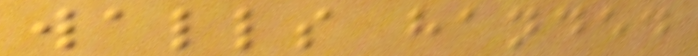walls handed
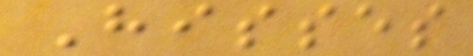Hisses
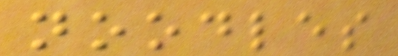noodles
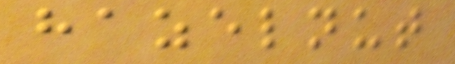hazelnut
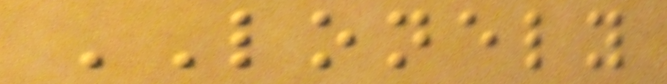LONELY
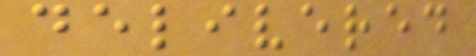delivered
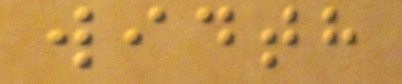width
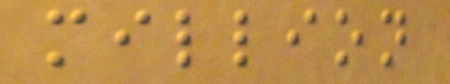million
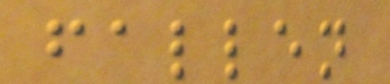fallen
